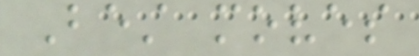Best moves
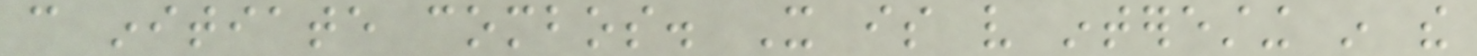can initiate combos. It is very interesting in the
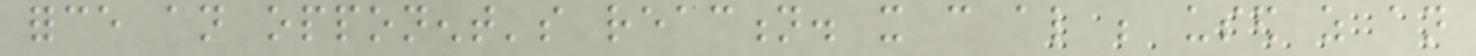force an opponent's reaction. it can also be used as an
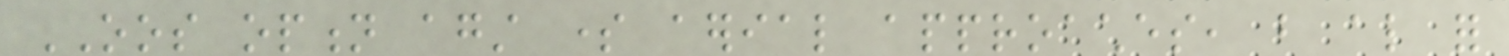OOS option against some aerial approaches, but also for
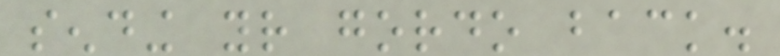sending your gordo back.
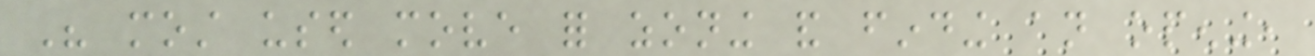His most used move for zoning and finding an opening,
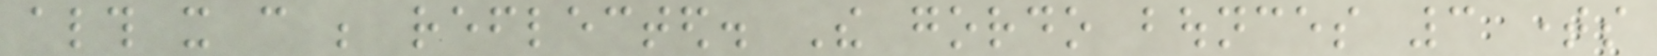although it can be reflected. The gordo bounces 3 times
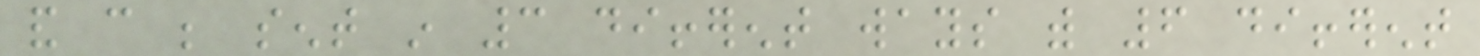and can be sent in 3 different ways with 6 different
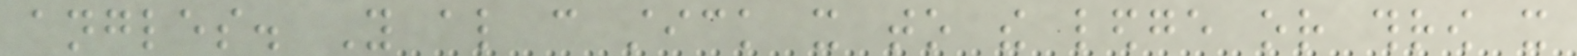angles. You also can stick it to the ledge or throw it
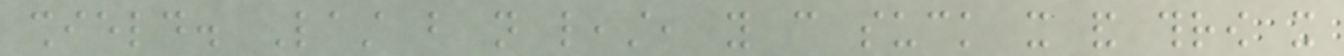shield. Last but not least, you can suck it and throw it
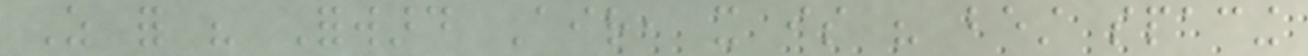As for his Forward Air, it is his best spacing
